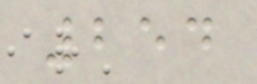254
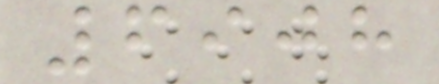6908
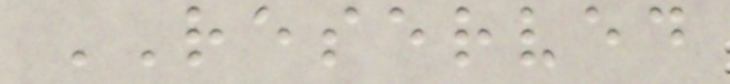RESERVED
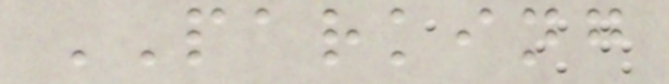PARKING
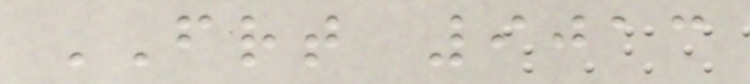FRT 9013
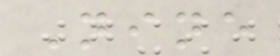Nine
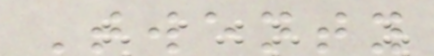Twenty
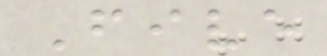Five
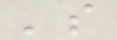's
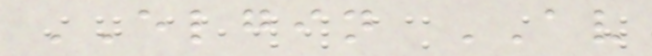ELGIN AV
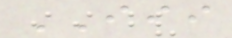III
